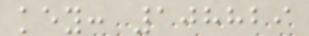key: 108829
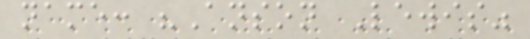name: "Anson Lewis"
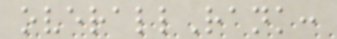overallRank:
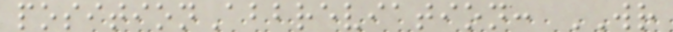positionAbbreviation: WR
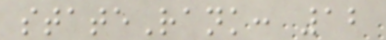stateRank: 12
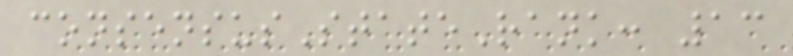consensusStateRank: 13
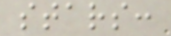stars:
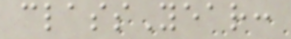classYear:
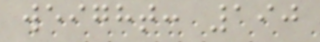weight: 190
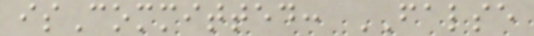isCommitted: FALSE
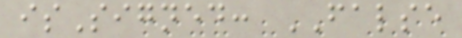isSigned: FALSE
